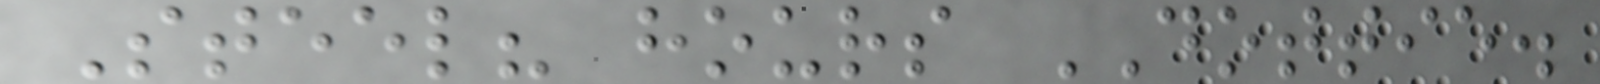Steel? hours DOTTIE.
